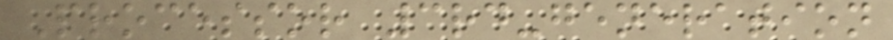Processor 3rd-generation
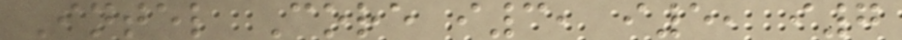Intel Core i3, i5, i7
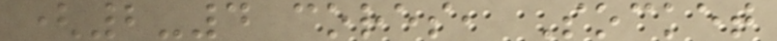(2-4 cores, Socket
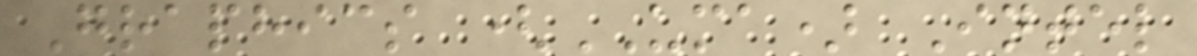Graphics (UMA) Intel
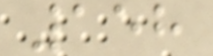158
